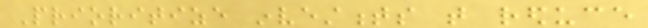Prioritize investments that reduce
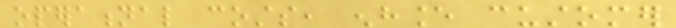operational costs, enhance customer
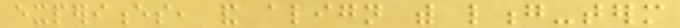experiences, and align with long-term
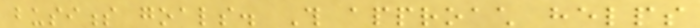business goals. This approach helps
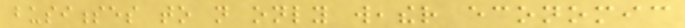businesses to not only weather economic
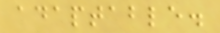adaptable.
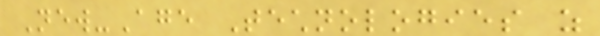New-Age Technologies as
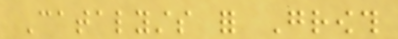Catalysts for Growth
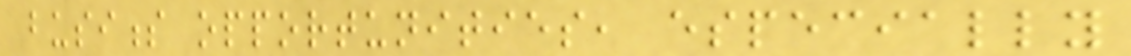business opportunities, especially
